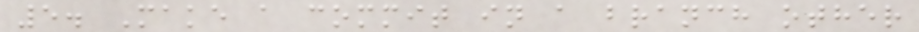5. Make a commit in a branch other
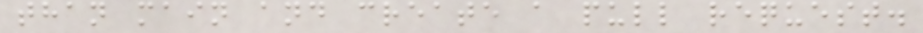than main and create a pull request.
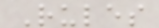Rules
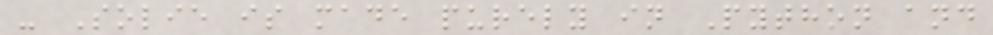- Solie is made purely in Python and
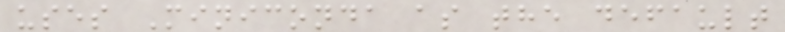uses Miniconda as the default
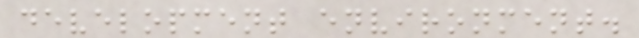development environment.
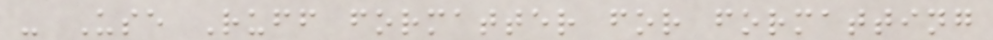- Use Ruff formatter for formatting
